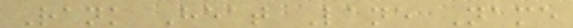Rank Heat Lane Name
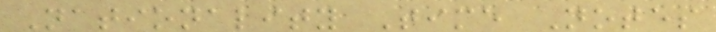Nationality Time Notes
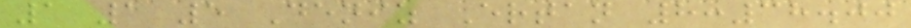1 1 5 Deniz Ertan 8:38.00
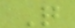Q
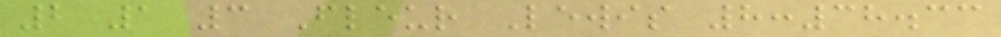2 1 3 Fleur Lewis 8:38.33
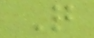Q
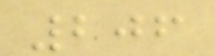206
